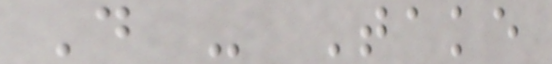D - Take
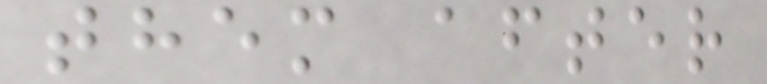them after
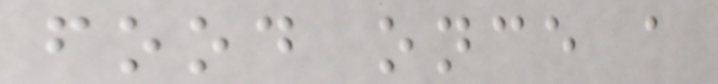food once a
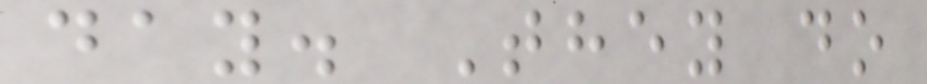day. They do
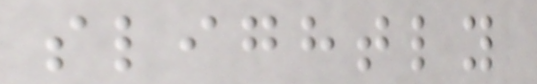slightly
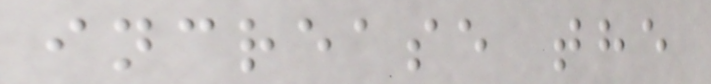increase the
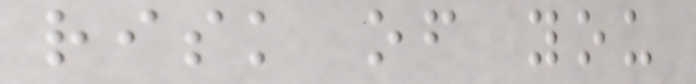risk of you
